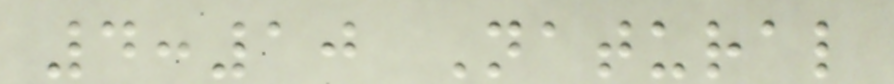4:10 Natural
